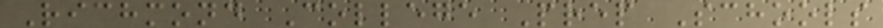Richmond College Prep Schools
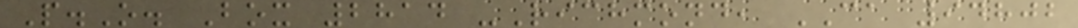P.O. Box 2814 -Richmond, CA 94802
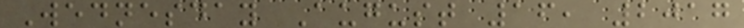Wednesday August 16, 2017
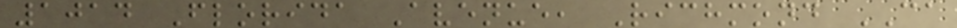1014 Florida Avenue, Richmond CA
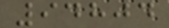94804
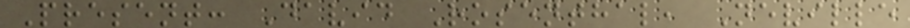Present: David Rosenthal, Neville
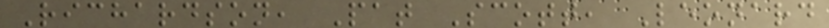Richardson, Pat Scott, Leonard
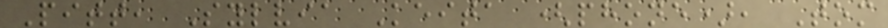Pitt, Sylvia Keita (phone), Tom
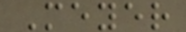Meyer
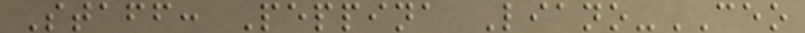Staff: Peppina Liano-CEO
